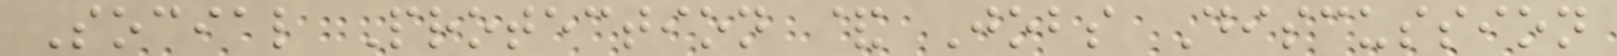Social Protection & Jobs Discussion
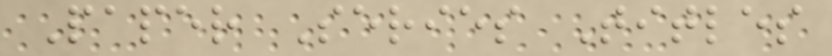Paper Series Titles
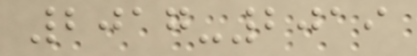2017-2019
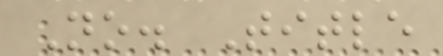No. Title
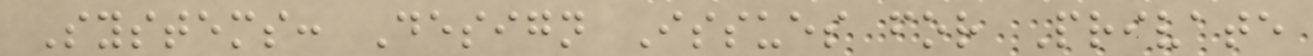Systems: Design Issues for Private
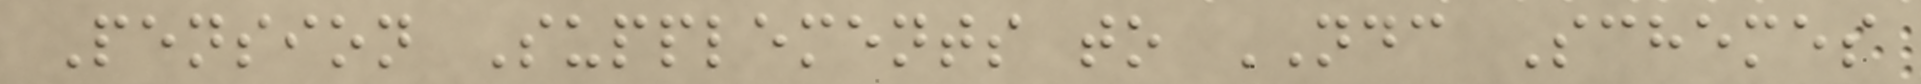Pension Supplements to NDC Schemes
